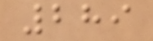289
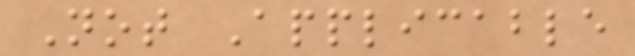Not Applicable
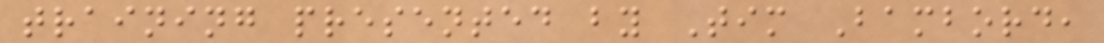training presented by Tim Bambord,
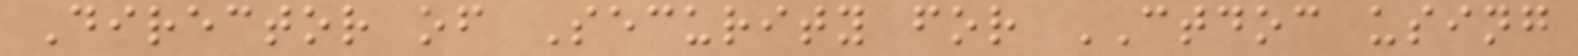Director of Security for CTDOC using
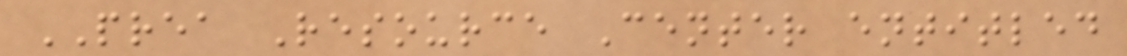PREA Resource Center entitled
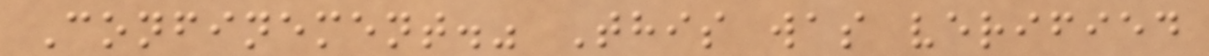Confinement." This was verified
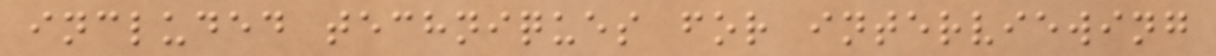included techniques for interviewing
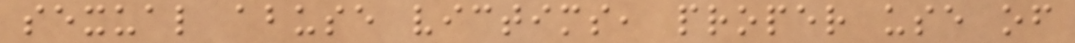sexual abuse victims, proper use of
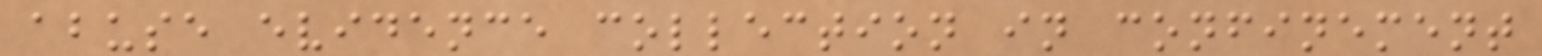abuse evidence collection in confinement
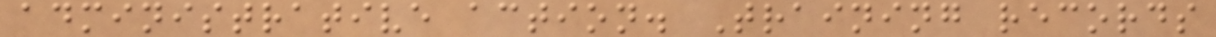administrative action. Training records
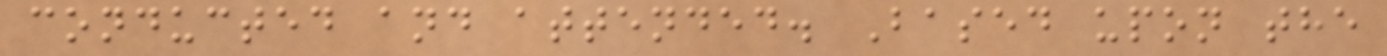conducted and attended. Based upon the
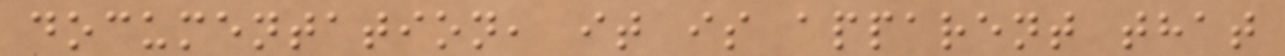documentation, it is apparent that
